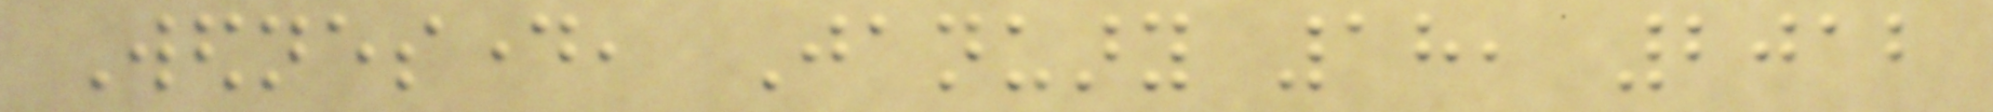Wednesday, January 18, 2012
